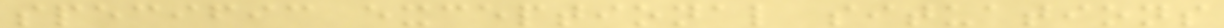specific exceptional situations
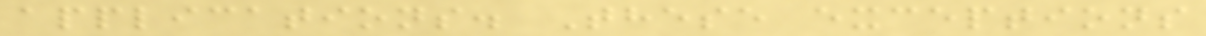applications. These exceptions
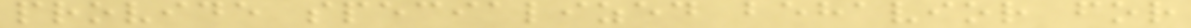provide specialized behavior for
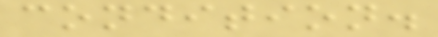condition.
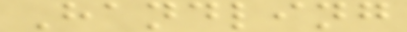Handling
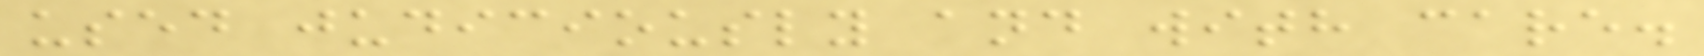used judiciously and with care.
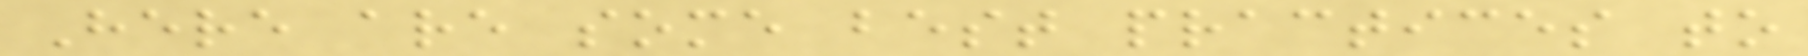Here are some best practices to
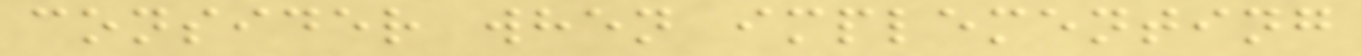consider when implementing
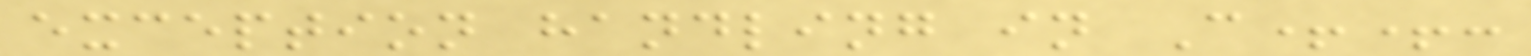exception handling in C++:
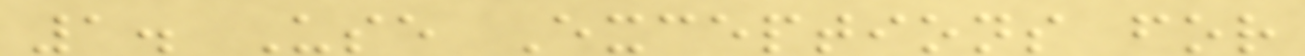1. Use Exceptions for
